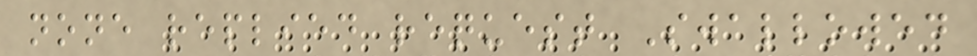none replied request Swallowed
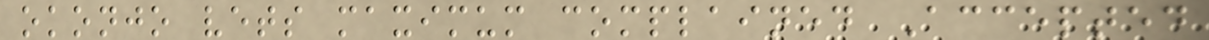okonjo vets maximum complained Accepted
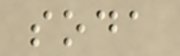soda
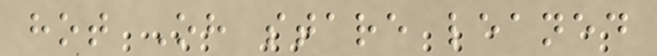hot Oh stare leaned
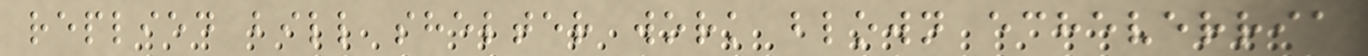replied bill shelter work blown echeverria
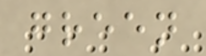green
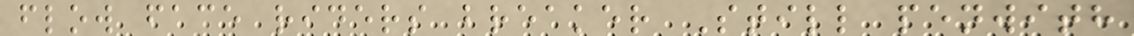flow face riders breaker Still penwith
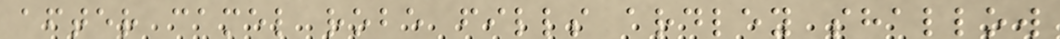after camel robe fills ardley shallow
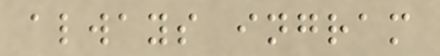always ingram
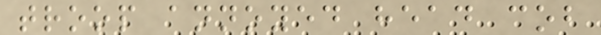troop annoyed head cob
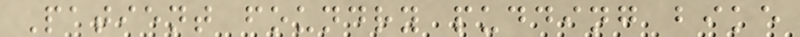Patient foundry pudding bike
